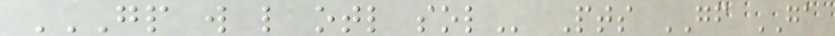GP W L OTL SOL Pts GF GA
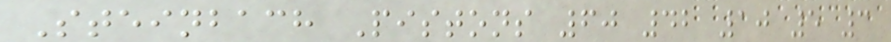Steinbach Pistons 60 42 10 5 3
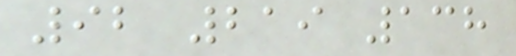92 219 138
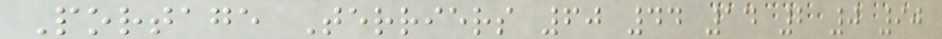Portage Terriers 60 44 14 2 0 90
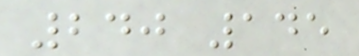240 145
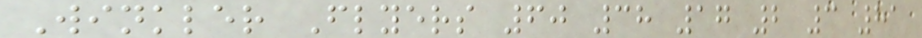Winkler Flyers 60 38 17 2 3 81
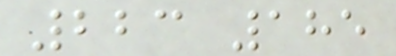223 185
